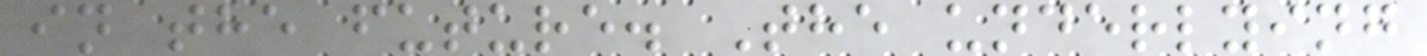in the future. The underlying
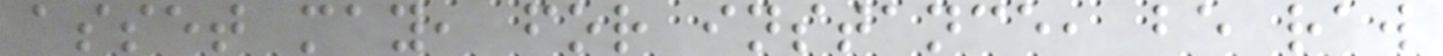asset may, for instance, be raw
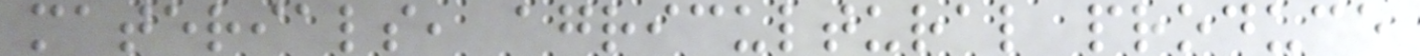materials, agricultural produce
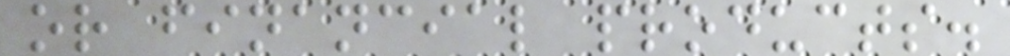or financial products.
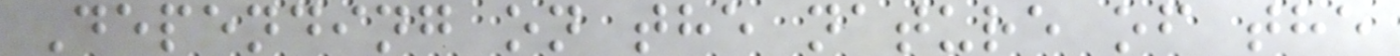Depending on the nature of the
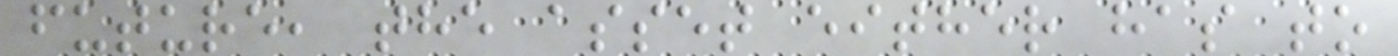future, the asset either has to
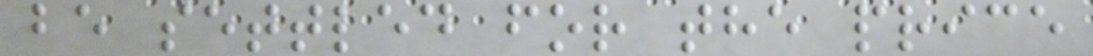be settled for the price
